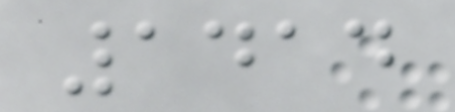1414
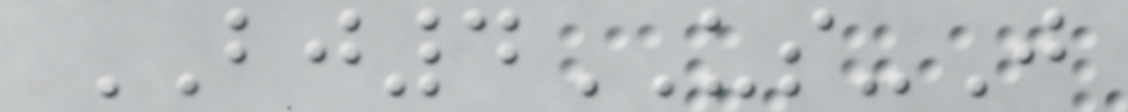BJ4US-J
